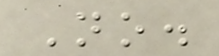No.
